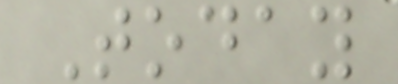Today
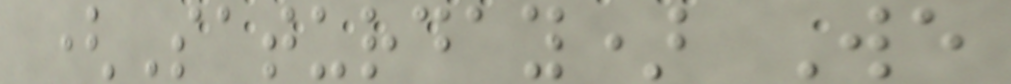(Saturday) We
